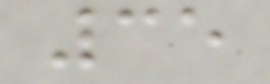35
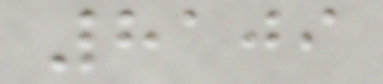8109
